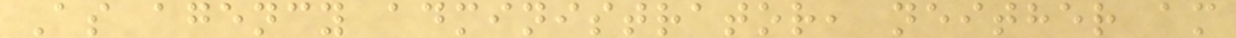As agency administrator, neither am
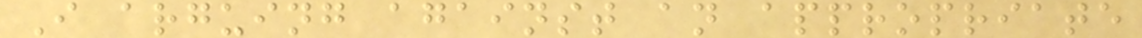I arguing against an appropriate
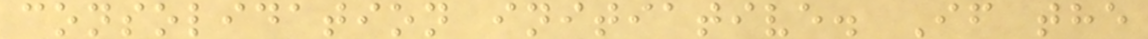consolidation initiative. If the
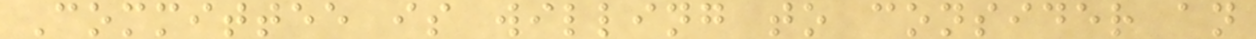Committee is willing to consider an
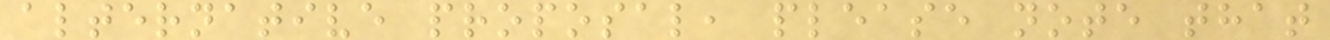alternative proposal, please note that
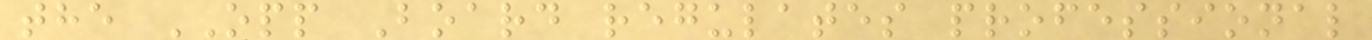the OPP Board regulates professional
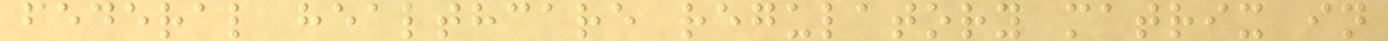federal healthcare regulatory matrix in
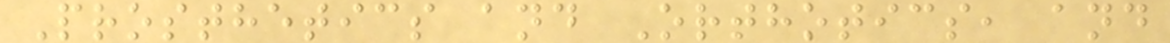Prosthetics and Orthotics, and
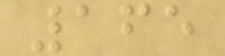165
